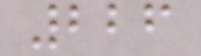226
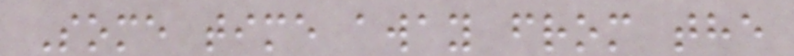Some time away from the
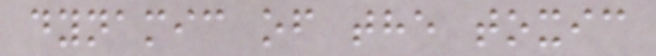dynamic of the toxic
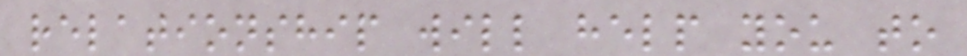relationship will help you to
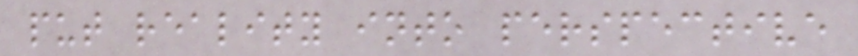put reality into perspective
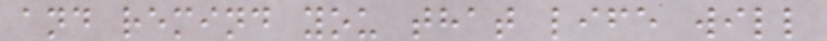and remind you that life will
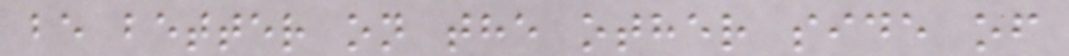be better on the other side of
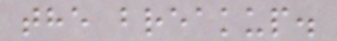the breakup.
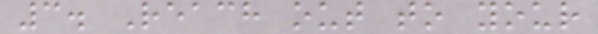3. Reach out to your
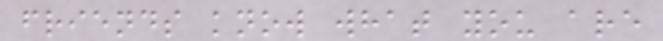friends know what you are
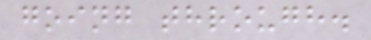going through.
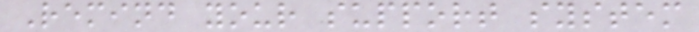Remind your support system
